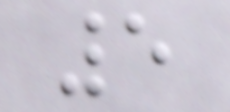5
